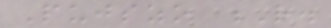Pujszo R.
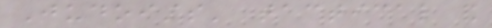Judoists' tactical and
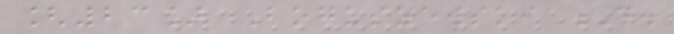[23] Boguszewski D.
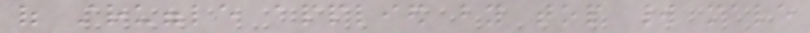of struggle applied by top world male
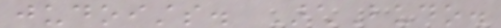judoists. ArchBudo.
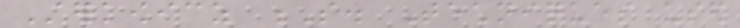Sterkowicz S. Techniques used
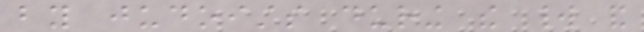by judoists during the world and
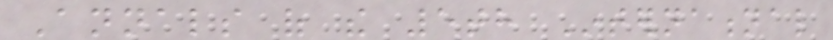Annals of the 5th International
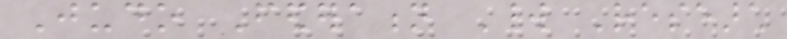Judo Federation World Research
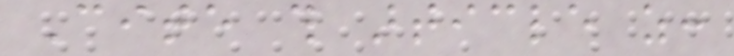Cite this article as:
